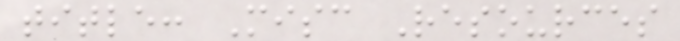title: Misc Resources
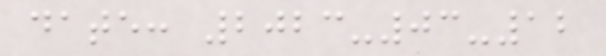date: 2023-03-12
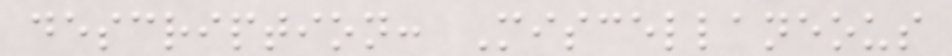description: Miscellaneous
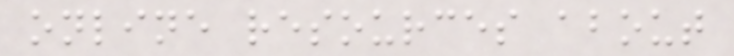online resources about
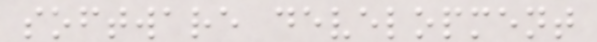software development
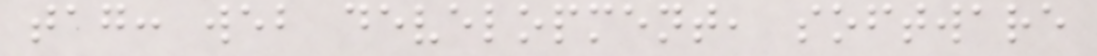tag: web development, software
